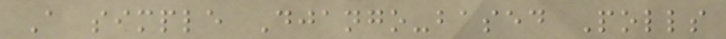A simple Django-based Polls
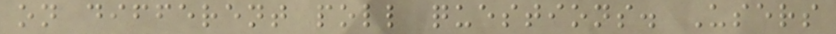on different poll questions. Users
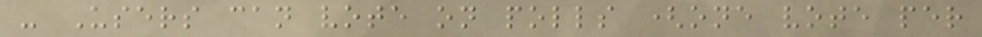- Users can vote on polls (one vote per
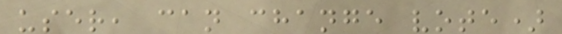user, can change vote)
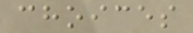choices
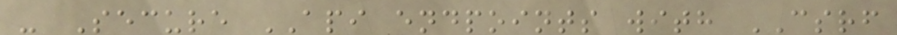- Secure API endpoints with CSRF
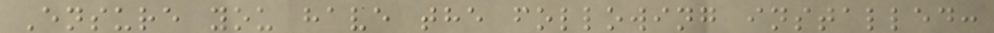Ensure you have the following installed:
